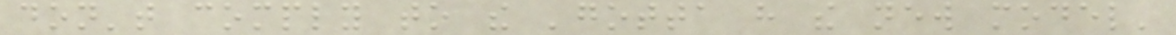don't comply to the 'gotta have the new model'
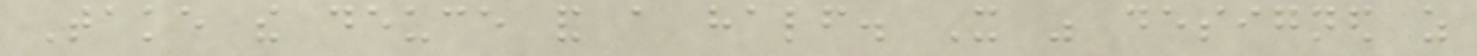Take the deuce and a half. It was designed as
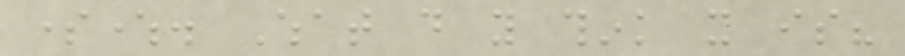somewhere. What do you think it is?
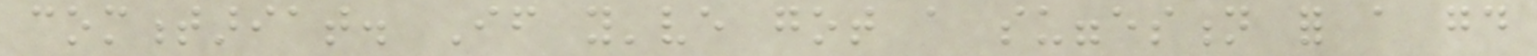commentariat. If you've got a suggestion for a good
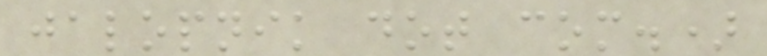jalopnik dot com.)
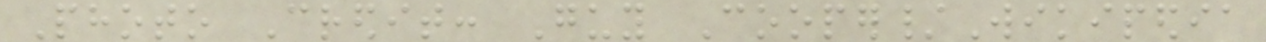Photo Credit: Guy Cooper/Wikipedia
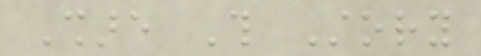Share This Story
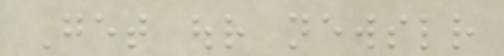Get our newsletter
